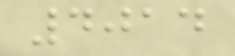4014
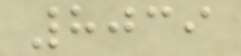8039
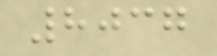8037
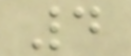4
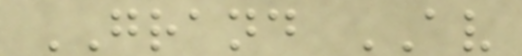GRAND AV
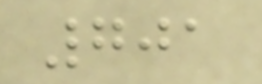701
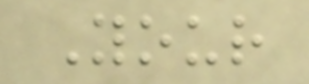Your
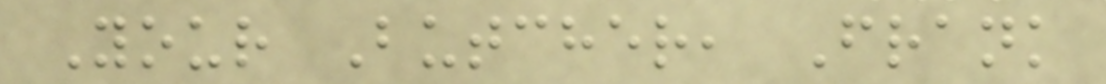Your Butcher, Frank
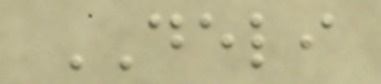DELI
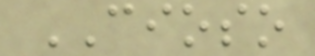CIOSO
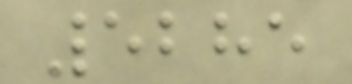5285
